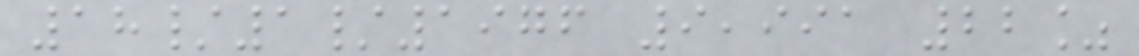18/1/1976 9,991 22%
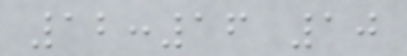12:16 10
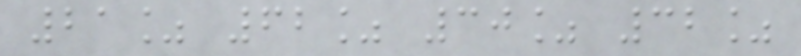21% 62% 30% 32%
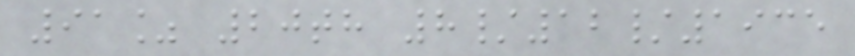91% 20th 8/12/1935
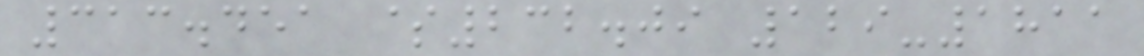313.451 $232.09 129-1811
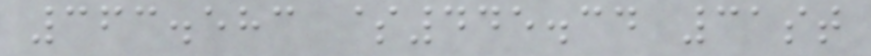363.583 $445.34 31st
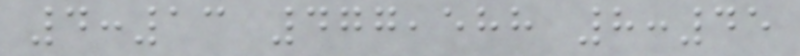4:13 477,588 8:45
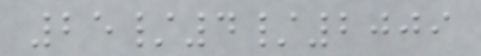25/4/2009
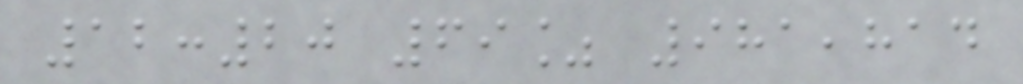12:20 69% 981,814
